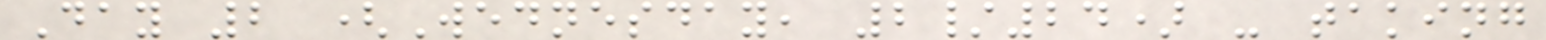Day 2 (Wednesday, 2/24) - taking
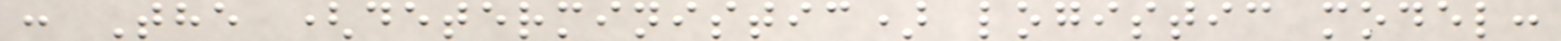: The (deterministic) logistic model:
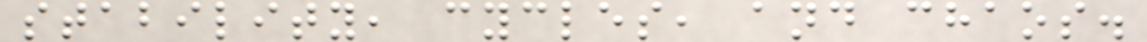stability, cycles, and chaos.
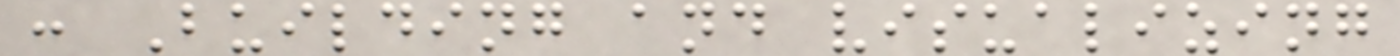: Building and visualizing
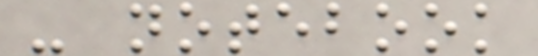- notebook
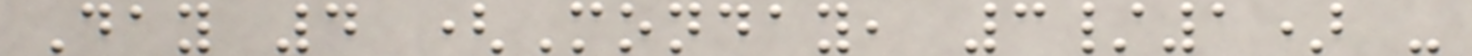Day 4 (Monday, 3/1) -
